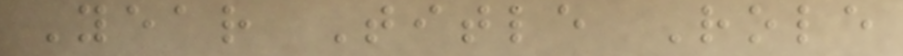Year Title Role
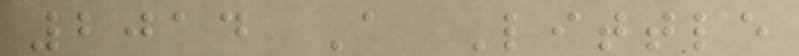2014 A Little
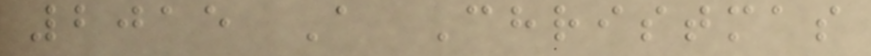2015 A Christmas
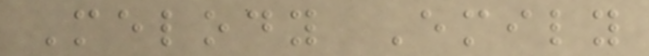Melody Emily
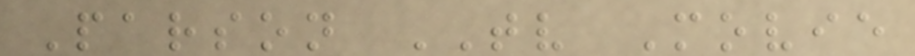Parson TV Movie
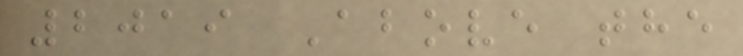2019 Above the
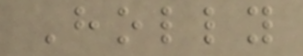Holly
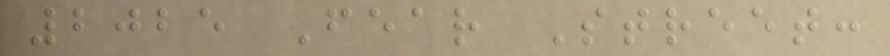2025 Fear Street:
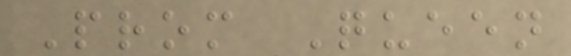Prom Queen
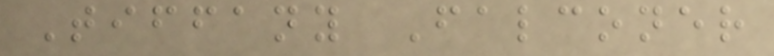Tiffany Falconer
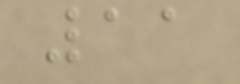11
